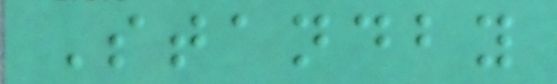Standby
